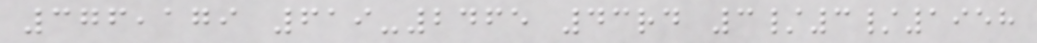376,179 619-2465 43rd 3/3/1958
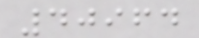40964
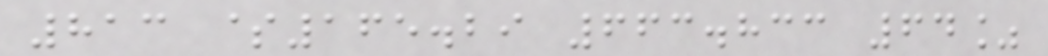813 $165.29 663.833 64%
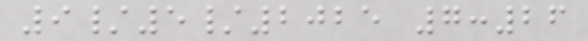9/5/2025 7:26
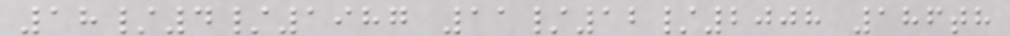18/4/1987 11/12/2008 186th
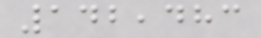142,483
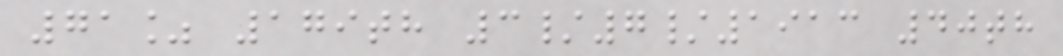71% 179th 3/7/1913 40th
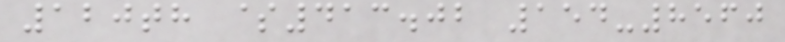120th $413.02 154-8560
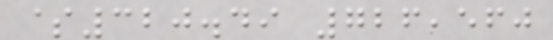$320.49 726,560
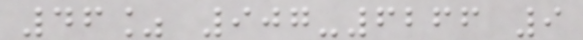46% 907-6266 9
